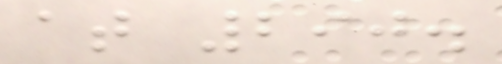at 290.
